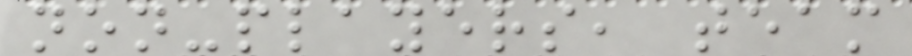non-players, team
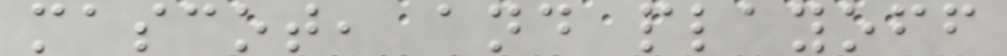mascot, and playoff
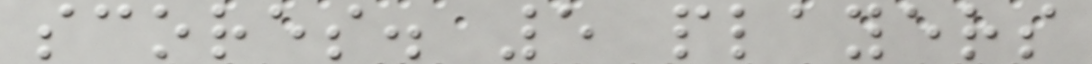scores. 5 players
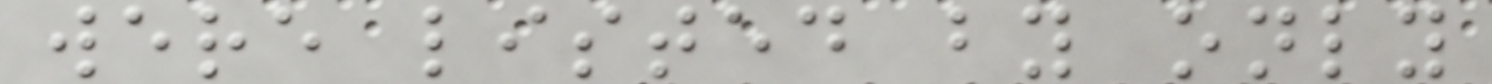were listed by only
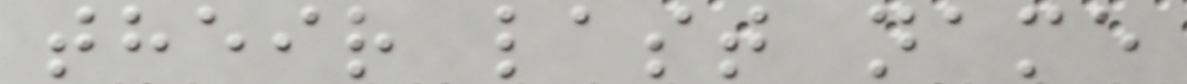their last name
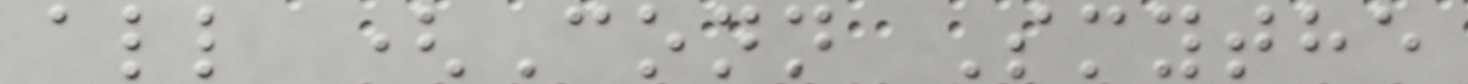all (Conn Smythe
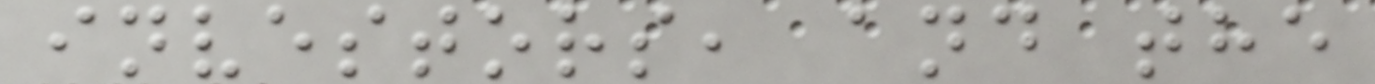investors, and the
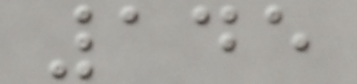145
